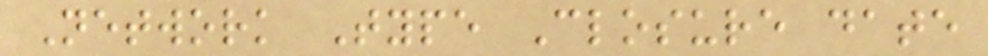Network Type Closure date
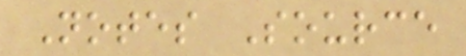Notes Source
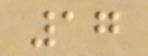17
